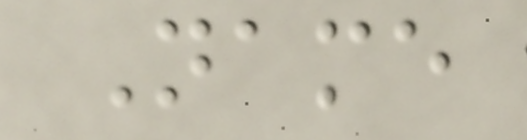Name
